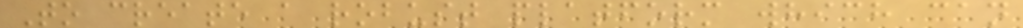To create a robust platform which can
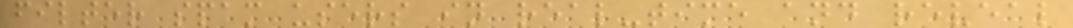filter spam users in real-time and reveal
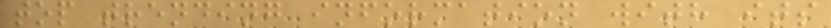top trending information with its
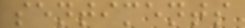sentiments
